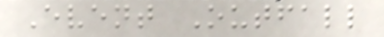Event Outfall
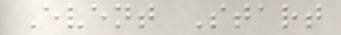Event Start
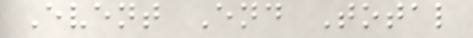Event End Total
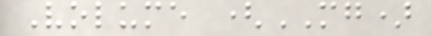Volume (MG)
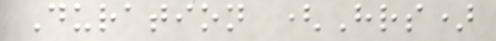Duration (Hrs)
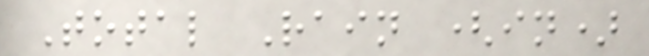Total Rain (in)
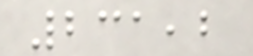231,2
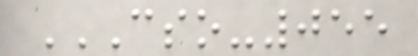CSO-055
